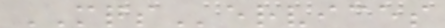MQServices
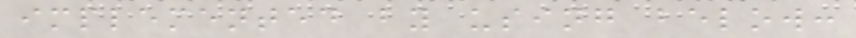implemented by using below:
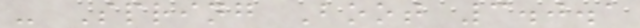- Spring Boot 3.0.1
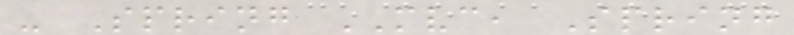- Spring MVC, Spring
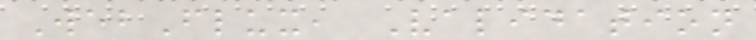WebFlux, Validation
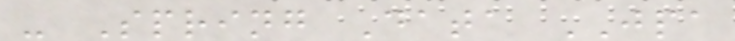- Spring Data JPA
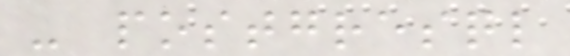- postgresql
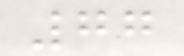77
